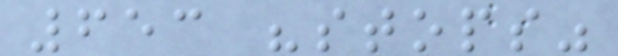653 "stops"
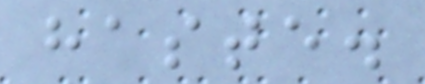haste.
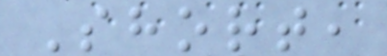Short,
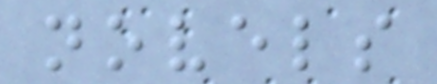novels
